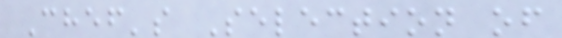Chef's Selection of
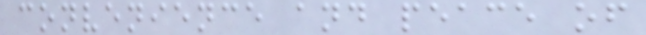convenience and peace of
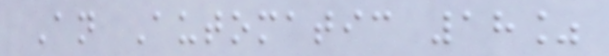An Automatic 18%
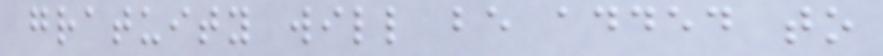gratuity will be added to
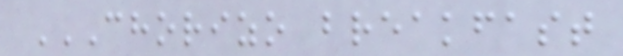CHORIZO BREAKFAST
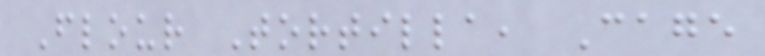Flour Tortilla, Cage
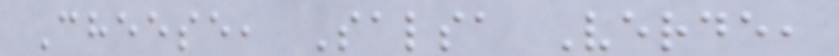Cheese, Salsa Verde,
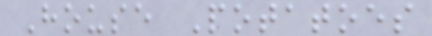House Potatoes
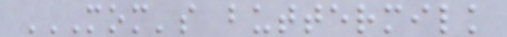MOM'S BUTTERMILK
